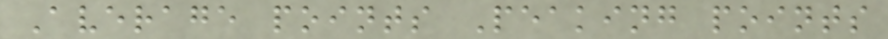Average points Peaking points
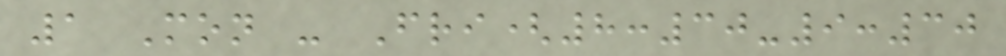1 Mon - Fri(8:30-9:30
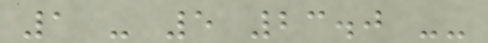1 - 5 23.0 --
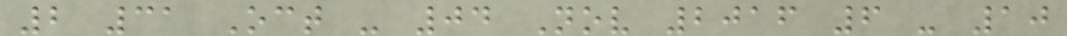2 31 Oct - 04 Nov 2016 6 - 10
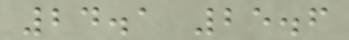24.1 25.6
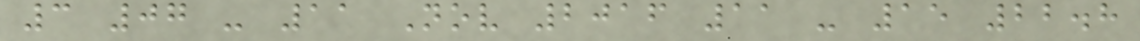3 07 - 11 Nov 2016 11 - 15 22.8
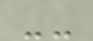--
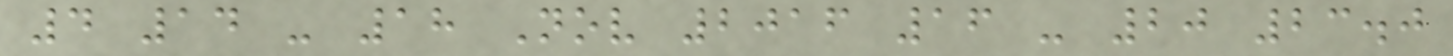4 14 - 18 Nov 2016 16 - 20 23.0
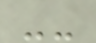--
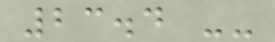23.4 --
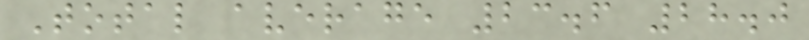Total average 23.6 28.0
